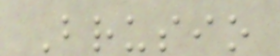Brusio
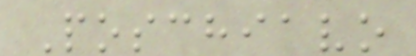Poschiavo
